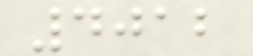4012
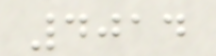4014
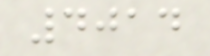4014
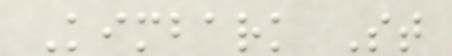Kimbark St
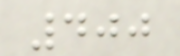400
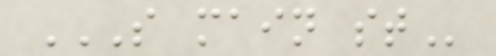S MAIN ST
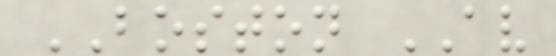BOSTON AV
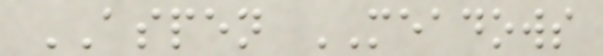ASPEN MEADOWS
